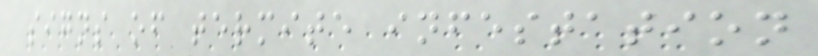signs of termite infestation
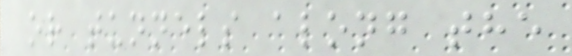or tunnels along the
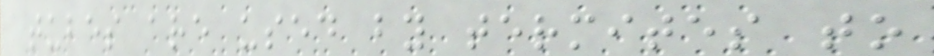tubes are used by termites to
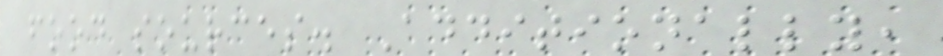food sources. Additionally,
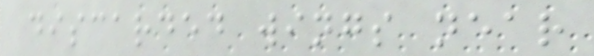discarded wings near
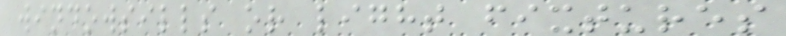windowsills or light fixtures
